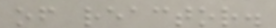of reactor.
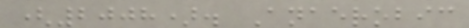(2008). Anaerobic
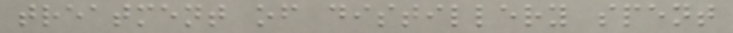treatment of distillery spent
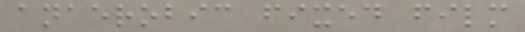anaerobic fixed film
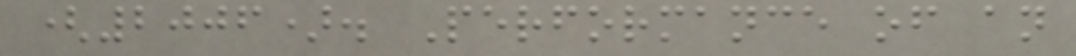(2006). Performance of an
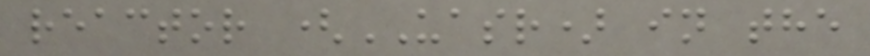reactor (UASR) in the
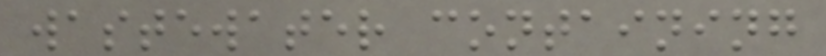wastewater containing
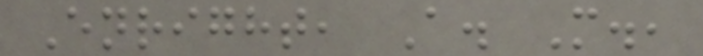Enright, A. M.,
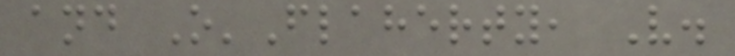and O'Flaherty, V.
